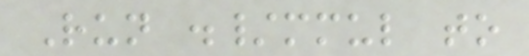Run ./mmul to
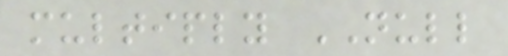multiply NULL
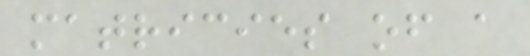matricies of a
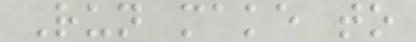Run make to
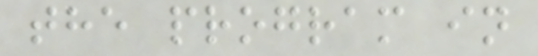the program in
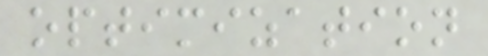optimization
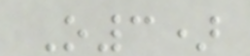O3)
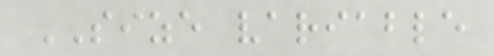SIZE variable
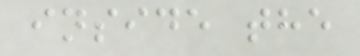inside the
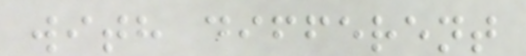with different
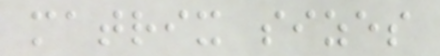matrix sizes
